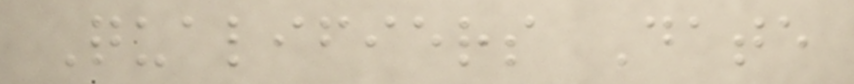Qualifiers Date
